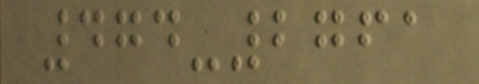474-2761
